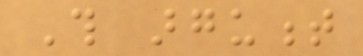This argument
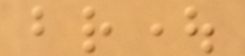brought
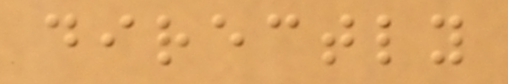directly
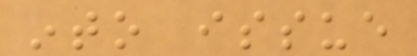into issue
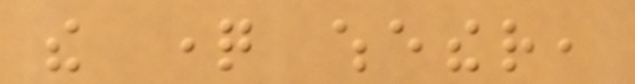the question whether,
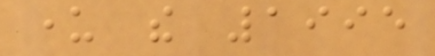under the 1995
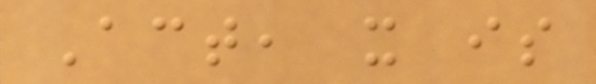Act, it is
